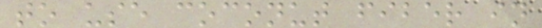to use coconut fiber in
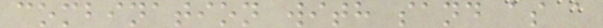combination with sand as a
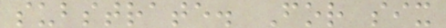substrate. For six
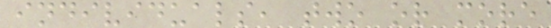individuals, two or more
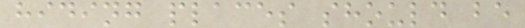hiding places should be
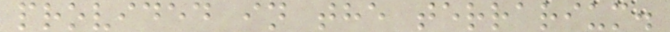provided in the terrarium.
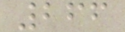266
